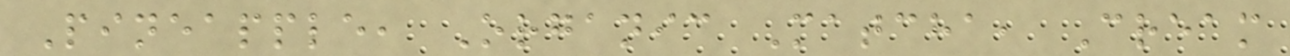Pineapple, Organic Matcha, Cream
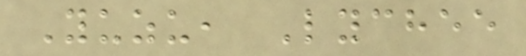Yuzu, Lychee
